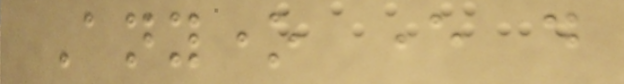Anyone ever do
